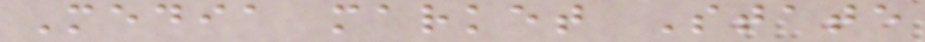Media market State
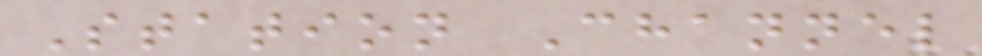Station Channel
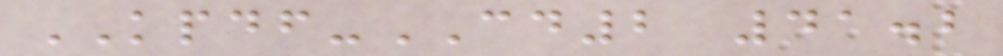KPDF-CD2 41.2
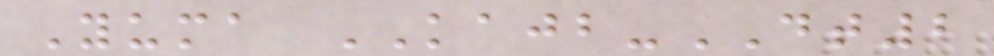Yuma KAJB-DT2
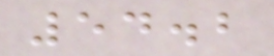54.2
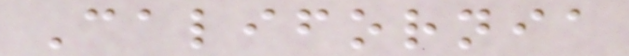California
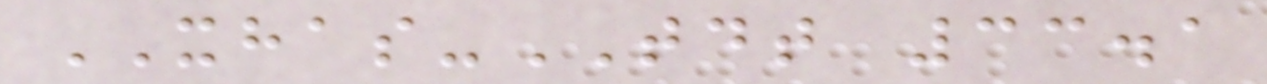XHAS-TDT 33.1
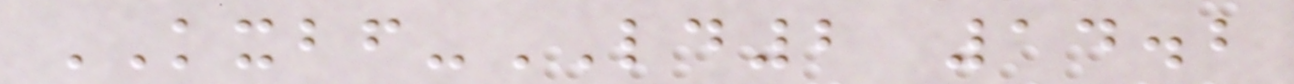KXBF-LD2 14.2
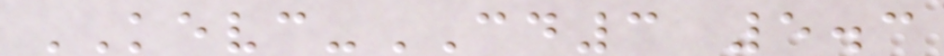KEVC-CD3 5.3
